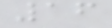16
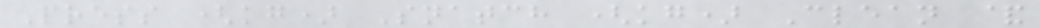Press (kg) Snatch (kg) Clean &
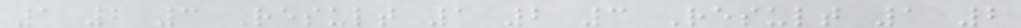1 2 3 Result 1 2 3 Result 1 2
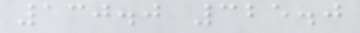130.0 325.0
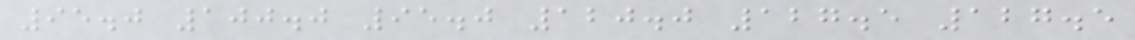95.0 100.0 95.0 120.0 127.5 127.5
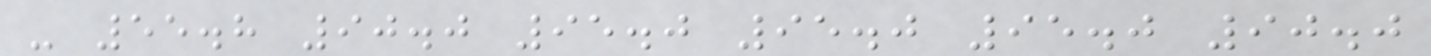- 55.8 90.0 95.0 95.0 95.0 90.0
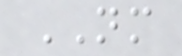NM
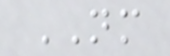NM
